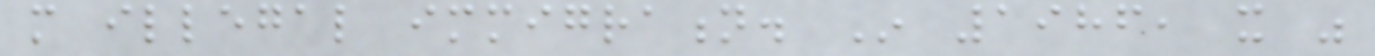more illegal immigration. In 1986, it was
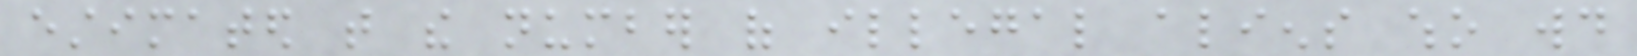estimated that the number of illegal aliens who would
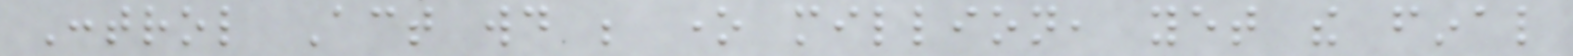Control Act would be one million, yet the final
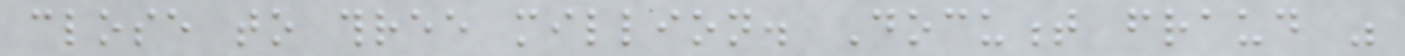close to three million. Document fraud was
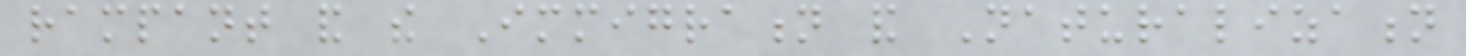rampant and the Immigration and Naturalization
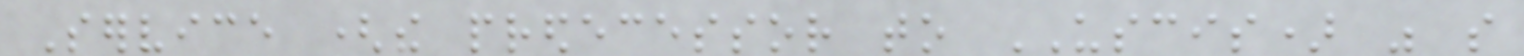Service (the predecessor to USCIS) was so
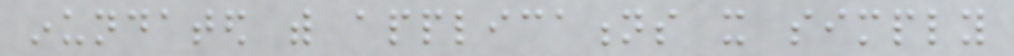inundated with applications it simply
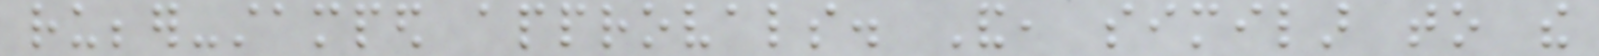rubber-stamped approvals. And, similar to the
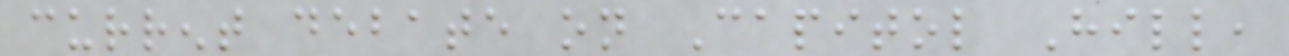current debate on Capitol Hill,
